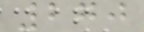270
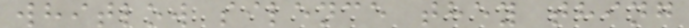whitlow silence they thing
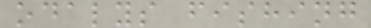odalys fishing
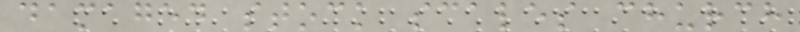damaged stock scales church
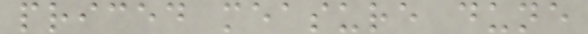priced measure dune
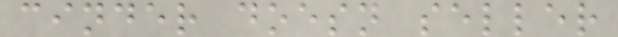cinder doesn seller
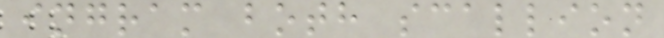ingram both scallion
